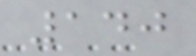140
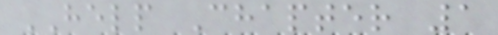HELP Chapter 1
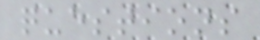questions
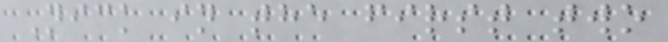Nick in the first two
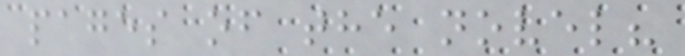pages of the novel?
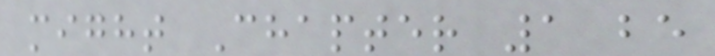might Chapter 1 be
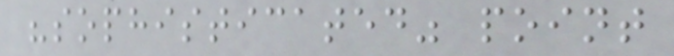"sophisticated" point
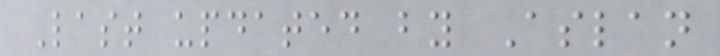Last updated by Aslan
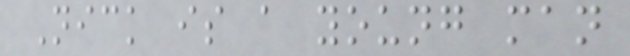Nick is a young man
